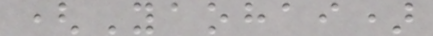(Yaohai)
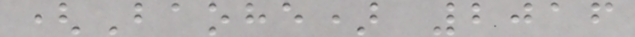(Baohe) 2016
